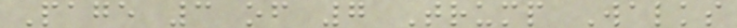Page 3 of 7 Trump Walks
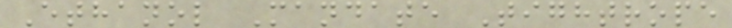Ethanol Mandate Tightrope
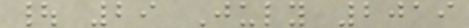| 29 July 2019
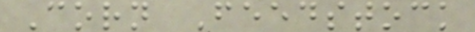Corn Feedstock
